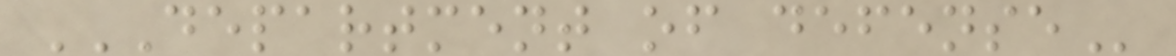DEPARTMENT OF DEFENSE
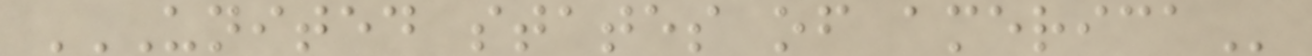UNITED STATES OF AMERICA
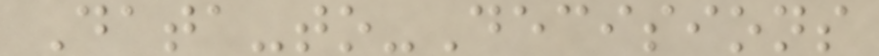Data-to-Decisions
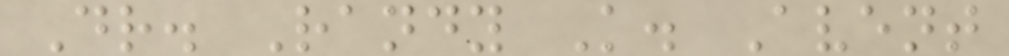Dr. Randy K. Avent
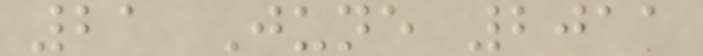21 June 2011
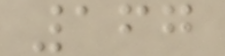167
